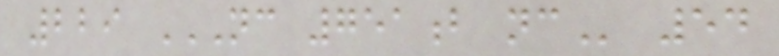229 NC 751B NC 54
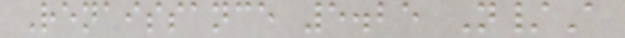Renaissance 5.25 N/A
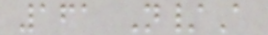161 N/A
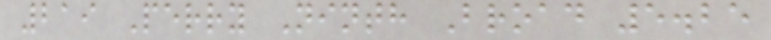219 Perry Ninth Broad 5.25
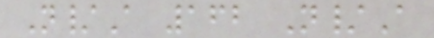N/A 162 N/A
